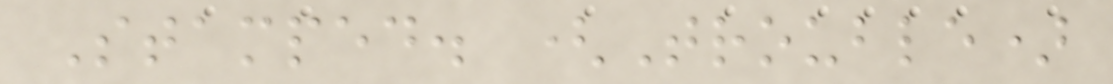Stamped. (Trouble)
